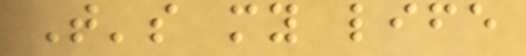That's my life
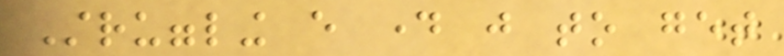Struggling every day just to get
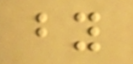by
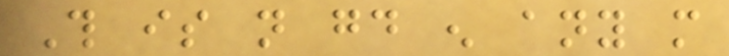This is not good enough any more
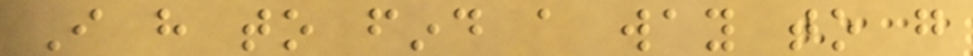I have to find a way to go
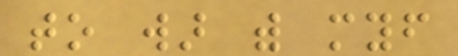to war with myself
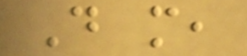Do more,
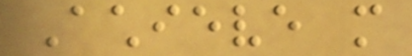Achieve more
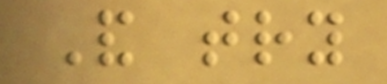And try
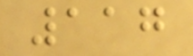117
